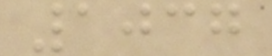1037
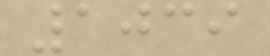1039
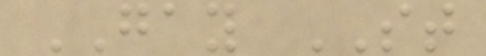GAY ST
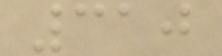310
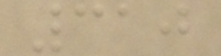310
